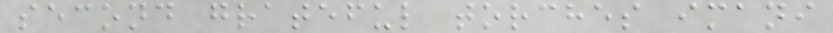second grateful torches imani
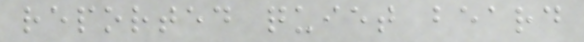reported quiet beard
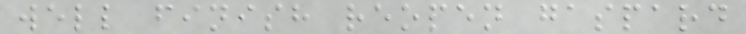well finish reopen gaspard
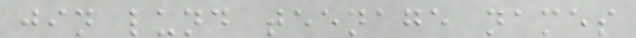jin lund teenage names
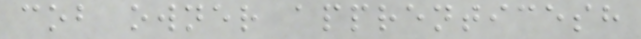cob owner apprenticesh
